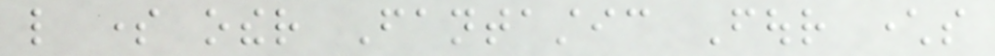like some other Fantastic Four characters
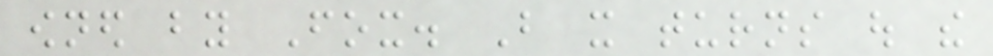owned by Fox. But it turns out the
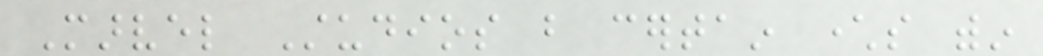Marvel Studios but certain characters within
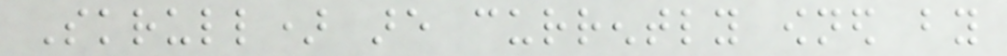Skrull) are currently owned by
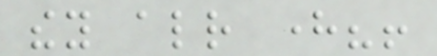they already here?!
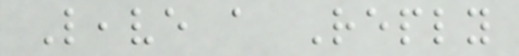Leave a Reply
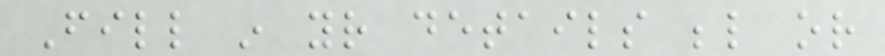Fill in your details below or
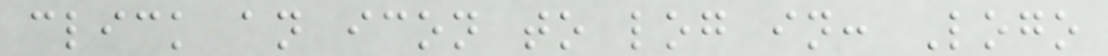click an icon to log in: Logo
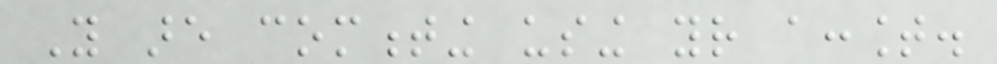You are commenting using your account.
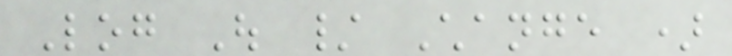Log Out / Change )
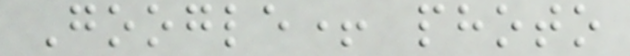Google+ photo
